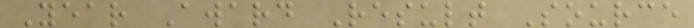Year Award Result Source
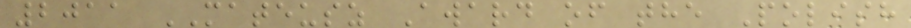2011 MATEUSZ Award of the Polish
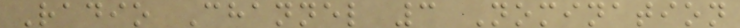Radio Channel 3 Nomination
